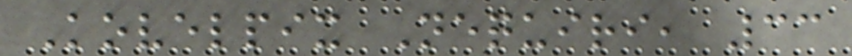Kovelpix Nequiri, 33
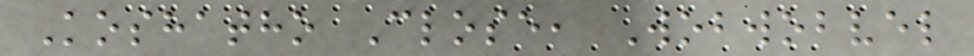Koshatho Close, Wobwobvel
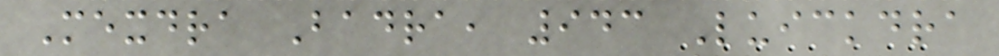Mexdra Badra, 943 Luickdra
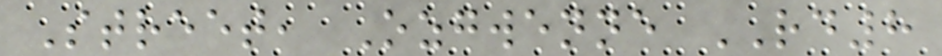Street, Ozgwenne RD8
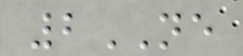2NE
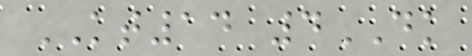KT14 4DK
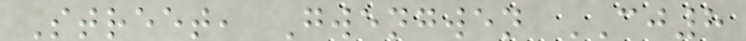Street, Gwengwen CJ8
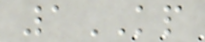1KP
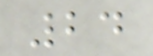24
